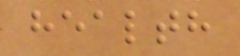health
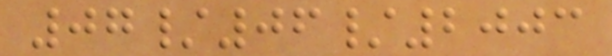07/06/2003
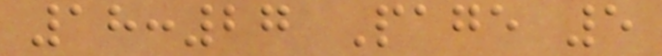18:27 Page 5
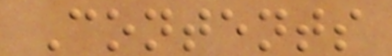Contents
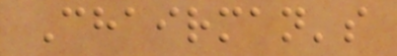Chairman's
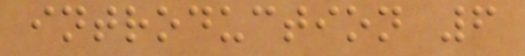introduction 6
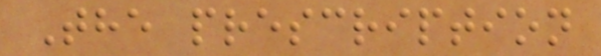The prescription
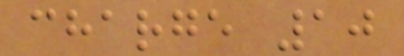charge 10
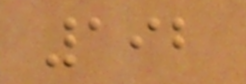192
